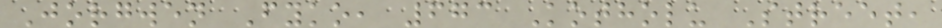Jorgwen Fyko, 673 Kotholu Street,
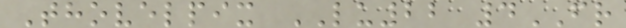Thovelpix LU22 4FR
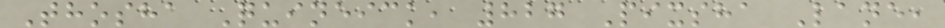Thosha Quineick, 827 Pixsha Lane,
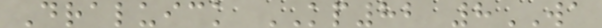Draluick KP82 8WA
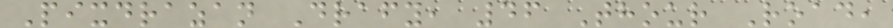Pixdrazan Drafy, 46 Thour Road,
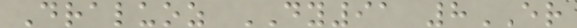Draluoz DY91 8ER
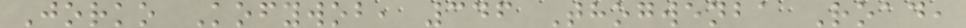Jorko Kofywob, 346 Thogwenba Road,
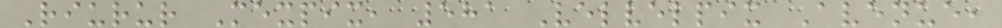Riurur Mexpix, 581 Velvelpix Avenue,
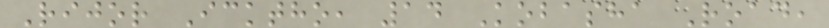Rijor Icktho, 14 Kobasha Road,
